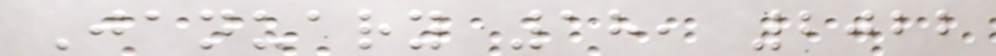January 18, 2022
